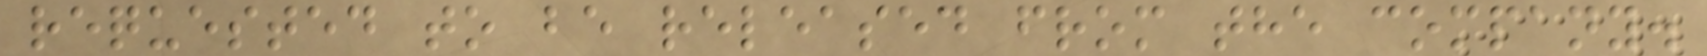requested to be released from the company.
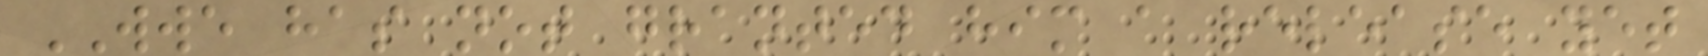WWE has not granted him a release yet
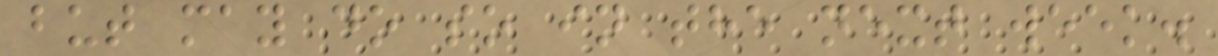but may do so in the next week.
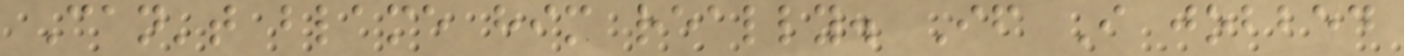Can't blame him really. If I jobbed
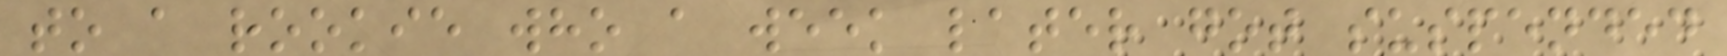to a rookie who a week later got suspended
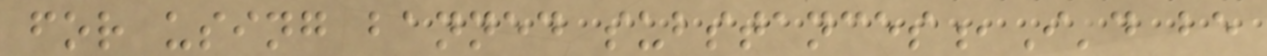for using banned substances,I'd be
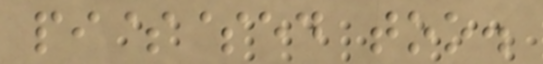pi$$ed too.
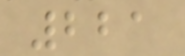221
